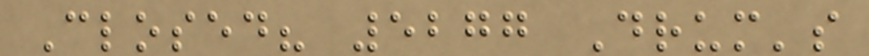Closed? 5277 Drum's
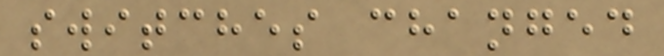switches changed
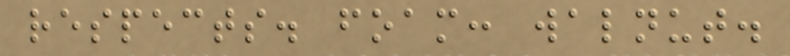respects. foam: walnut.
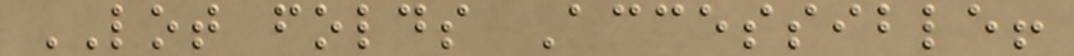LOT folds Accessible!
